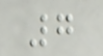7
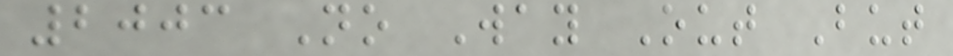2003 No Way Out But
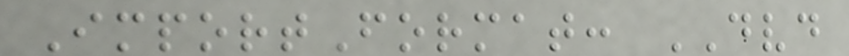ImportFormat: DVD
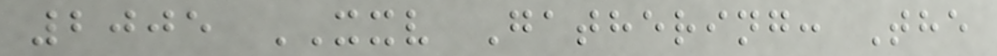2005 XXV Gathering: The
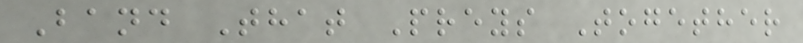Band That Preys Together
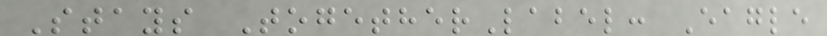Stays TogetherLabel: Eagle
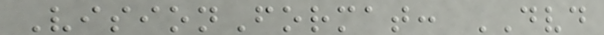VisionFormat: DVD
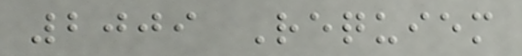2009 Requiem
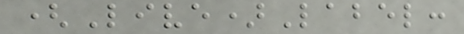(Live)Label:
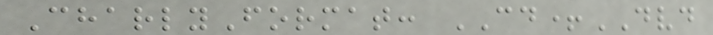CharlyFormat: CD+DVD
